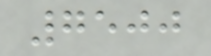7500
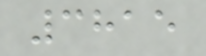3815
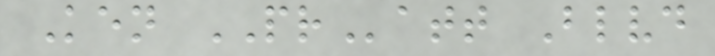Ken PRatt Blvd
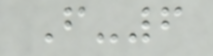F-6
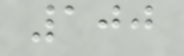100
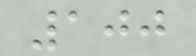100
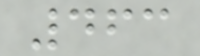463
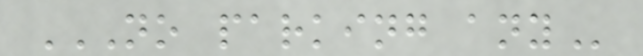NO PARKING ANY
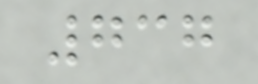737
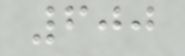600
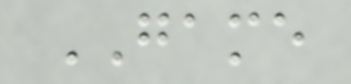GAME
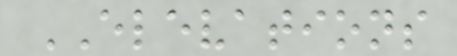ELEVATIONS
